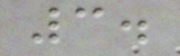3.
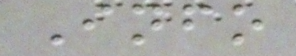Info
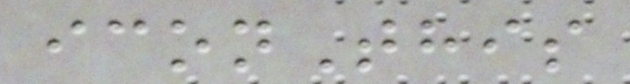iconThis
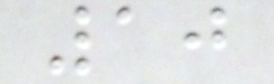10
